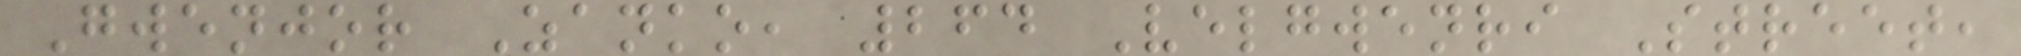Gwenjor Zanko, 264 Velgwenri Street,
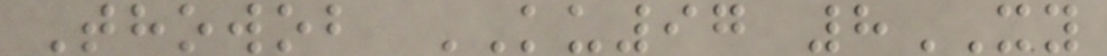Thowob KU97 8XY
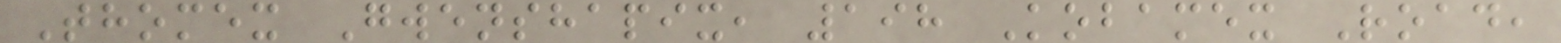Thomex Gwenshapix, 198 Kobamex Road,
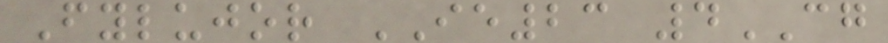Fylujor IE23 4CG
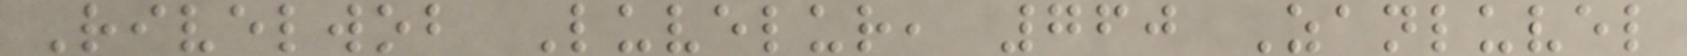Rivelwob Luvelur, 760 Zanluvel
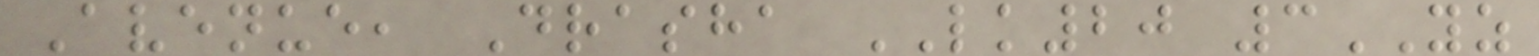Avenue, Drasha LK20 3YZ
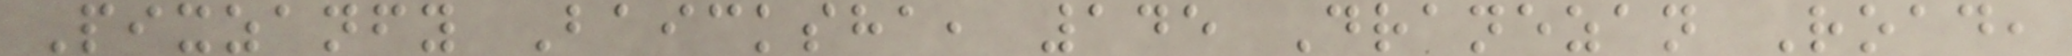Pixzanfy Baicksha, 145 Dranezan Road,
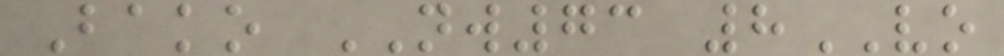Bako NW73 8VO
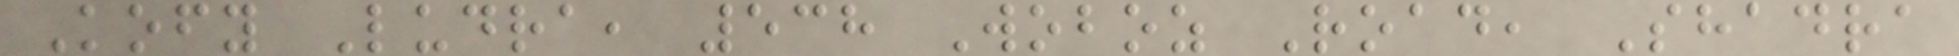Kofy Ludra, 538 Woboz Road, Shadra
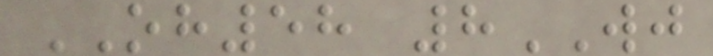OH58 8WJ
